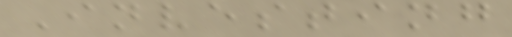Investing
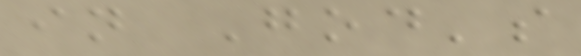in God's
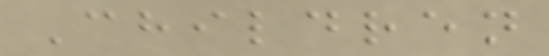Children
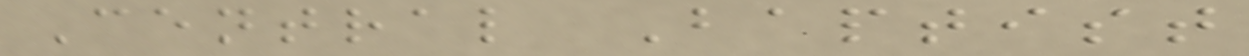Central Baptist
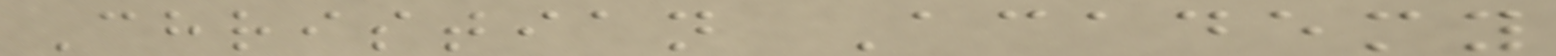Christian Academy
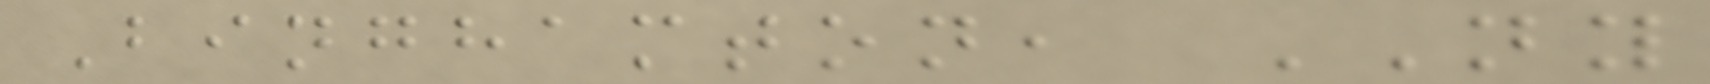Binghamton, NY
